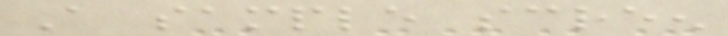A sample screen
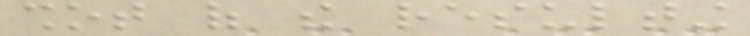shot of the resulting
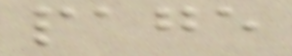page
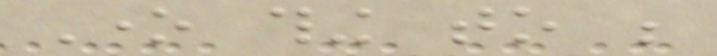One thing to be
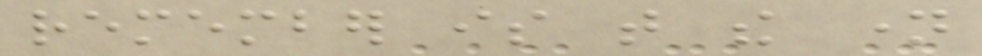remember is that the name
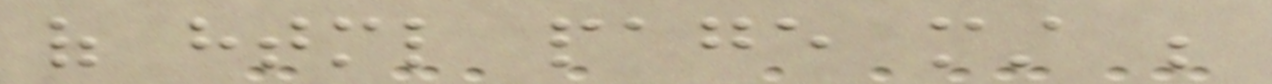of html page must be
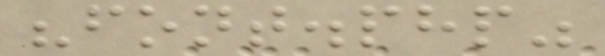"font.php"
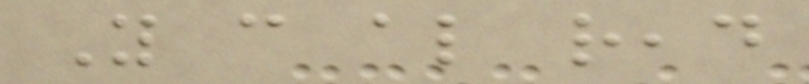You can also read
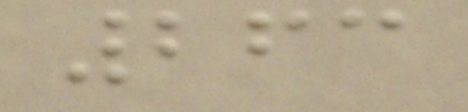263
